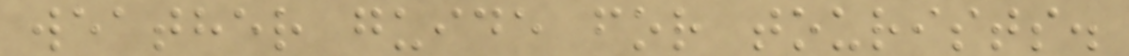weather guide for tourists.
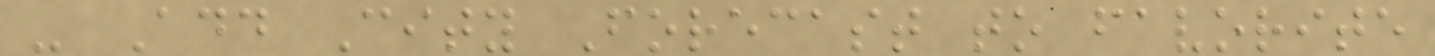- Add City Forecast to favorite
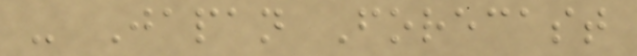- Japan Forecast
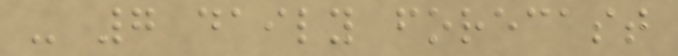- 7 daily forecast
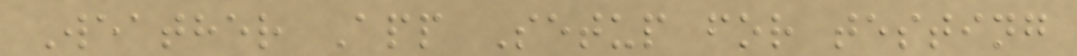Weather App Setup for testing
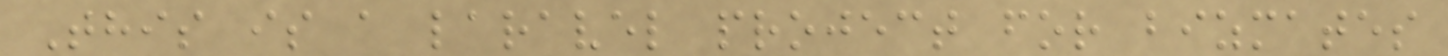This is a laravel project for bizmates
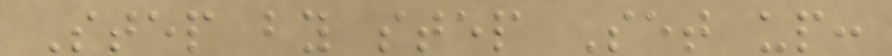Step by step Set up:
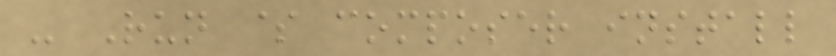- Run $ composer install
